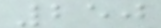250
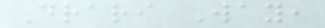Drari Way,
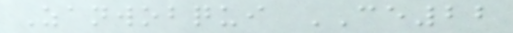Zanwobqui CE22
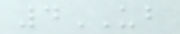4UB
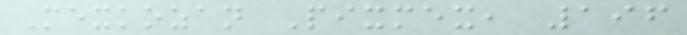Mexkozan Pixmex, 196
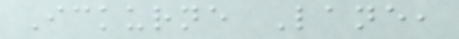Ickurne Lane,
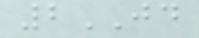2JD
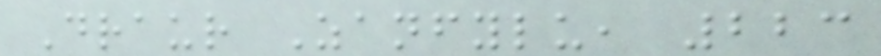Draur Zanfylu, 223
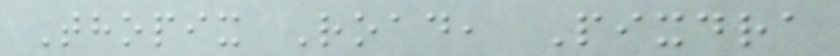Thopix Road, Pixdra
